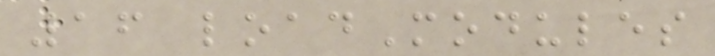16 loadModules
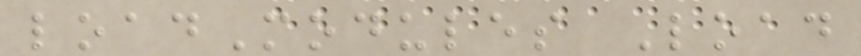loadModules Load
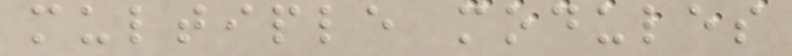multiple modules
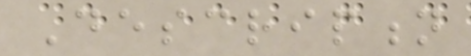Description
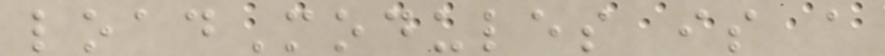loadModules is a
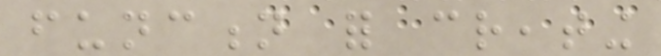function for creating
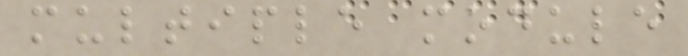multiple module
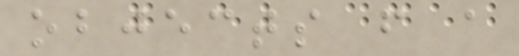objects from a
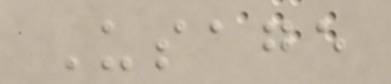Usage
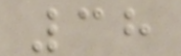38
